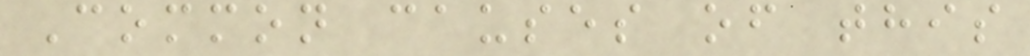Common causes of this
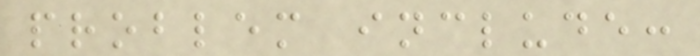problem include:
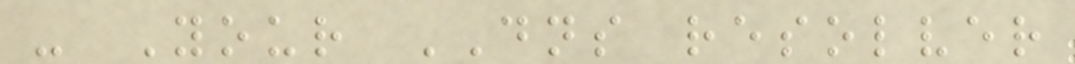- Your DNS resolver
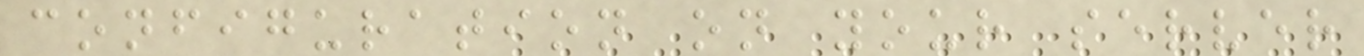configuration on your server
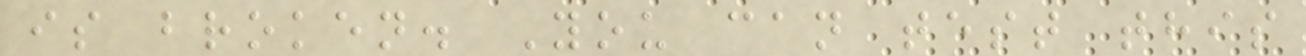is broken. You can test this
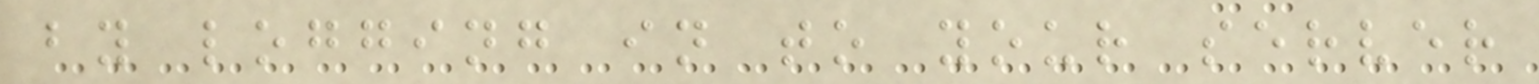by logging in to your server
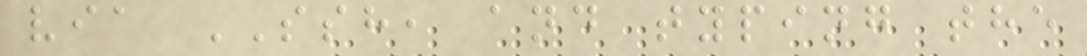via SSH, and typing the
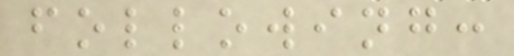following:
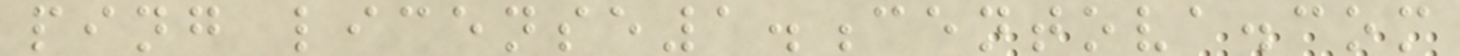ping license1.centova.com
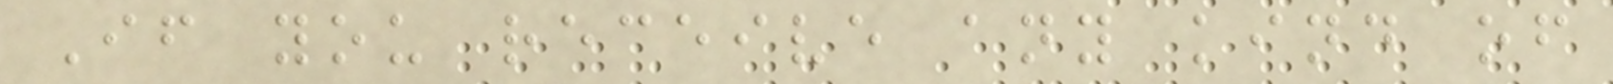If you receive any kind of
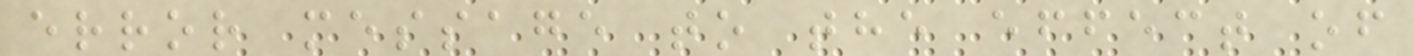error message to the effect of
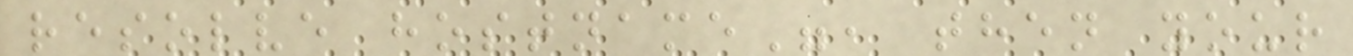resolve hostname", then your
